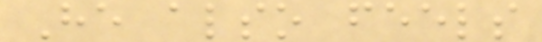He also feels
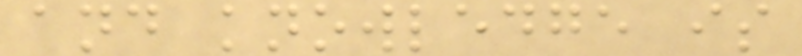and knowledge is
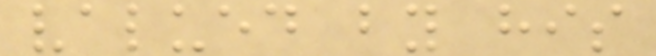valued by his
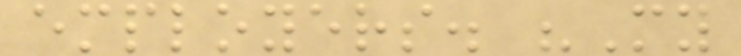employers. "My
